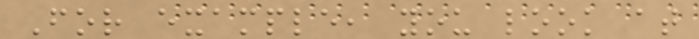For example, you look at
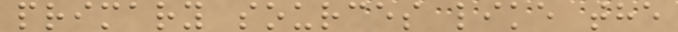primary sources like the
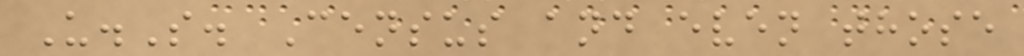U.S. Census and even those
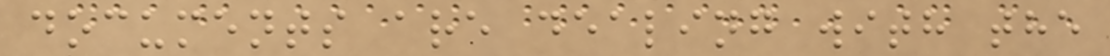documents are dealing with the
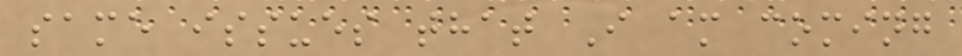same issues that I am coming
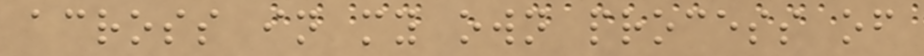across in my own process of
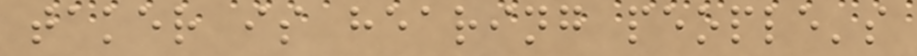taker is hearing people's
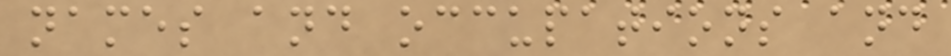names and occupations and
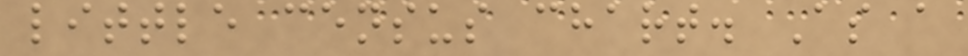little census chart. As a
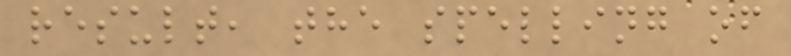result, the spelling of
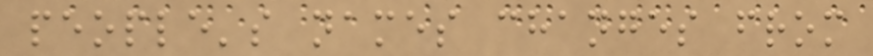people's names changes from
